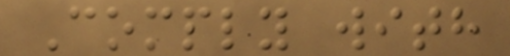Comply with
